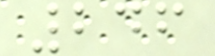246
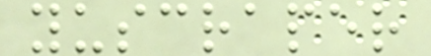yuscraper
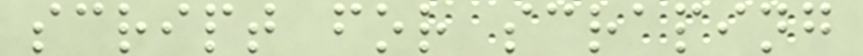script for scraping
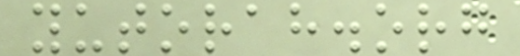yutorah.org
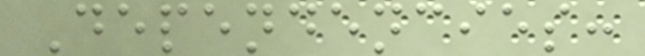Dependencies:
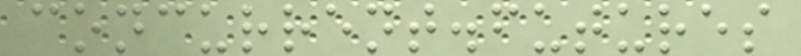concurrent.futures
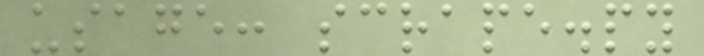usage: scrape.py
